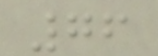76
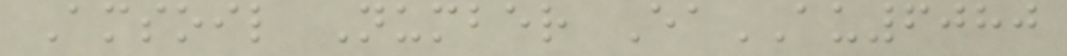Amsoil Number EaAU6080
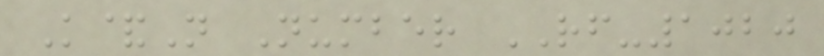K&N Number RF-1020
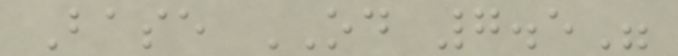Base OD 7.5"
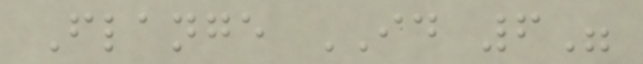Flange ID 6"
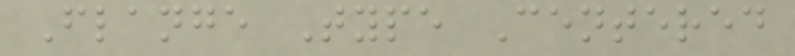Flange Type Centered
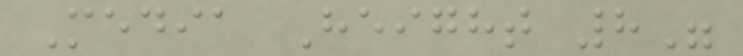Media Height 8"
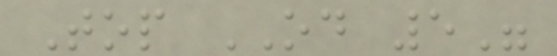Top OD 5"
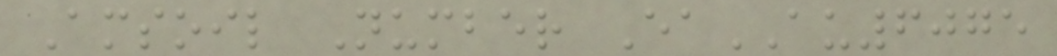Amsoil Number EaAU6075
